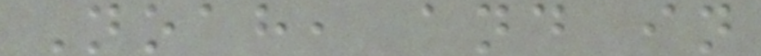Noah, and in
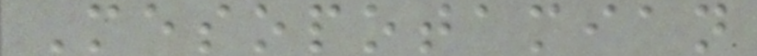Mesopotamian
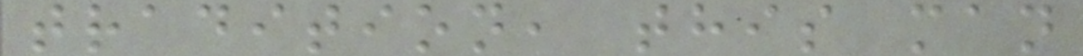tradition, this man
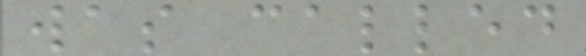was called
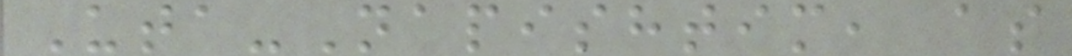Uta-Napishtim, as
